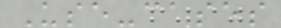Use-cases
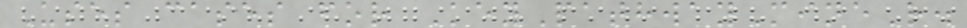Uses cases for KeyPathwayMineR.
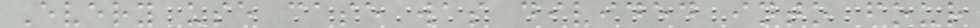Every use case was divided into four
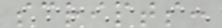scripts:
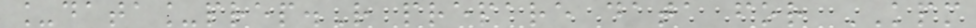_data_prep.R prepare data for KPM
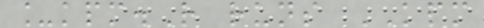_kpm.R runs KPM
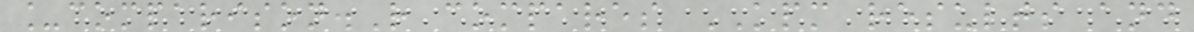_comparison.R compares KPM results and
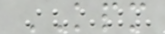KPM
